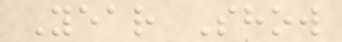Year Show
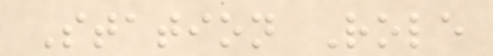Station Role
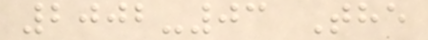2002-03 The
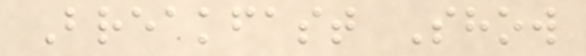Breakfast Show
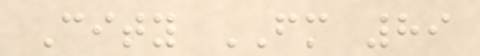City FM 89
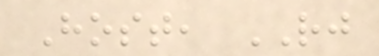Host, RJ
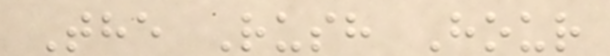The Rush Hour
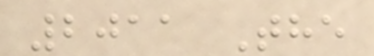2011 The
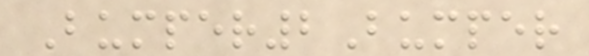Bumper2Bumper
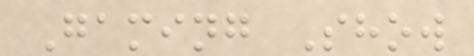Gaming Show
